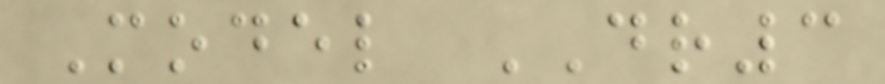Model DR3
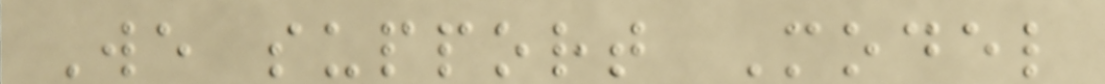We support Model
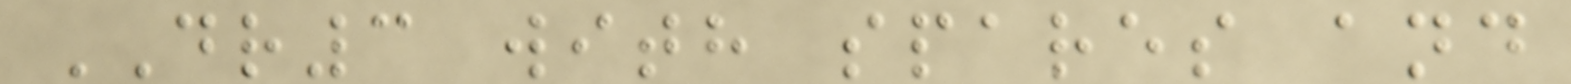DR3 with spares and
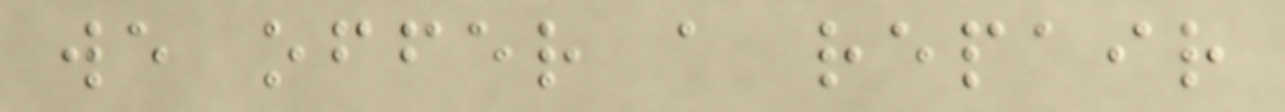we offer a repair
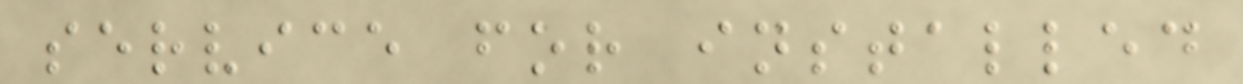service for installed
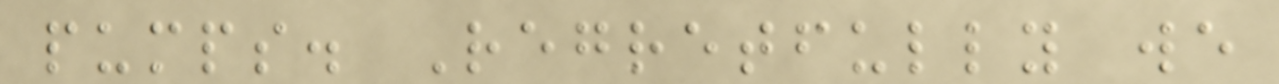pumps. Regretfully we
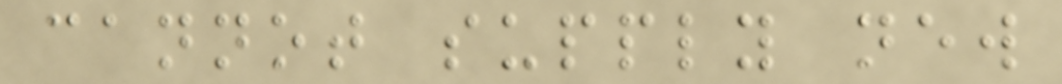cannot supply new
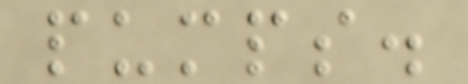pumps.
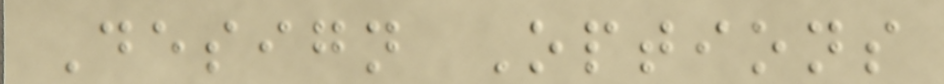Design Options
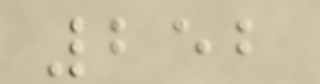252
